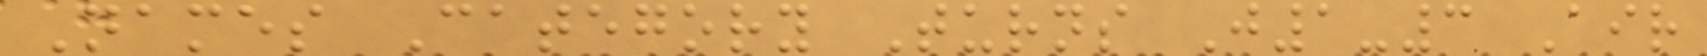Names Category Turns J1-3 Air
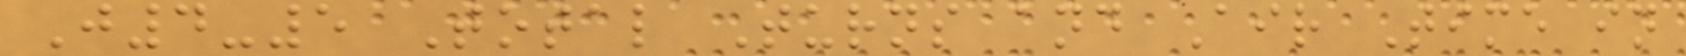J4-5 Total Turns and Air Time in
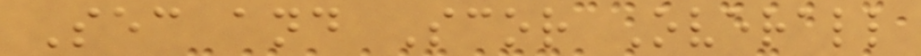Sec and Scor Overall
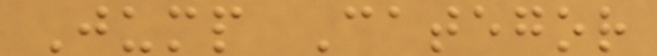Jump Categor
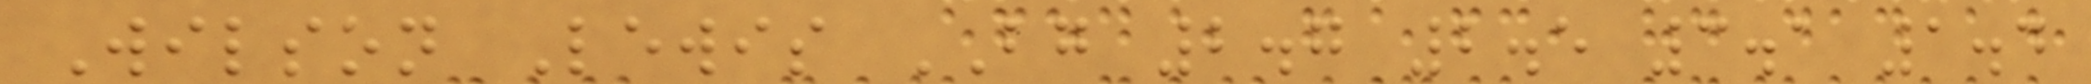Wilson Lewis BG 2.7 2.5 3.1 1.4
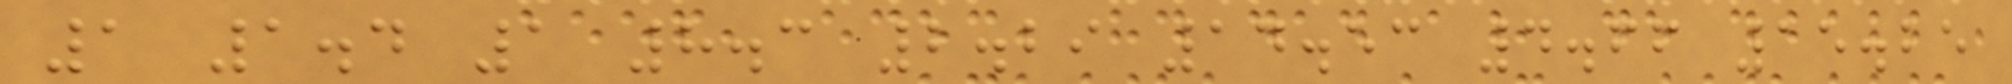1 1.4 1 8.3 2.29 14.53 4.66 15.25
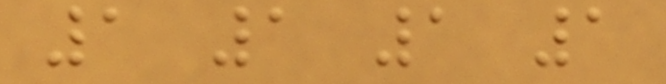1 1 1 1
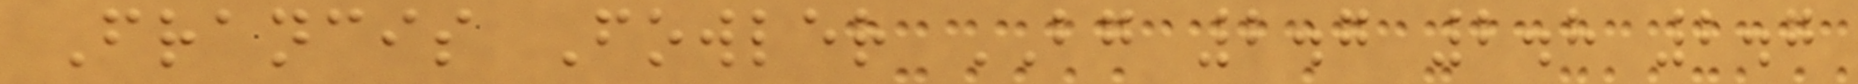Francis Fowler BG 2.7 2.8 2.7
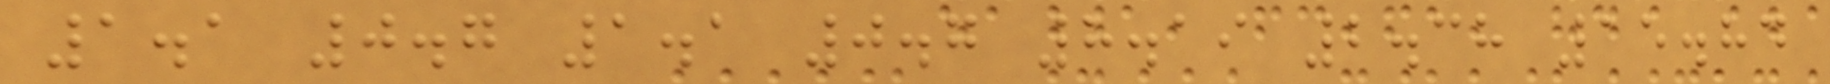1.1 0.7 1.1 0.7 8.19 2.38 15.84
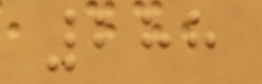288
